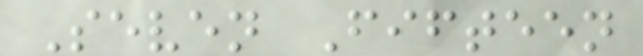Seven Fifteen
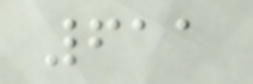611
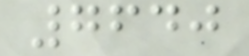7640
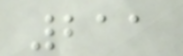211
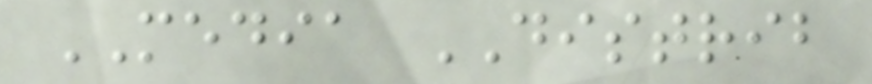MEDIA DISTRIB
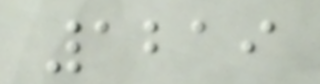1219
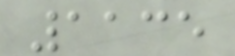1135
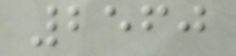2560
